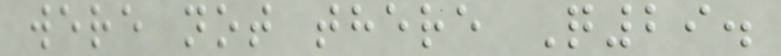were not there Q29.
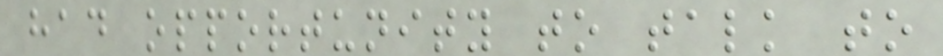had opportunity to talk to
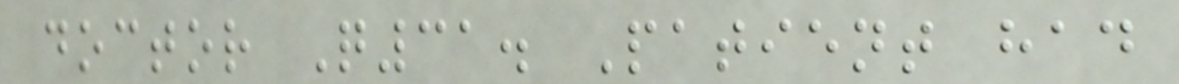doctor Q31. Patient had
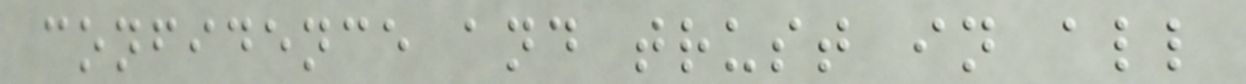confidence and trust in all
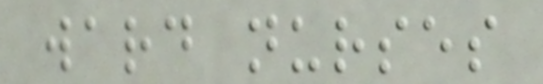ward nurses
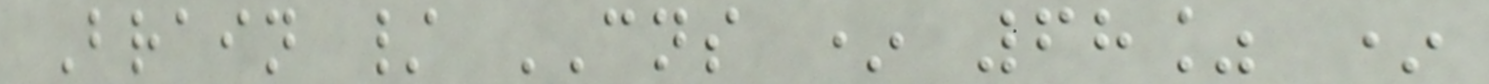Brain / CNS * 68% *
